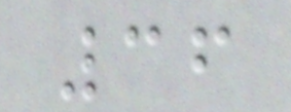36
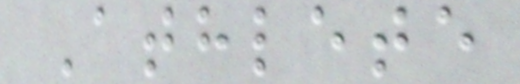Athlete
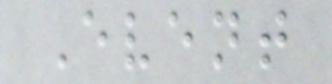Event
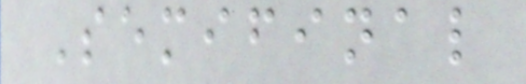Semifinal
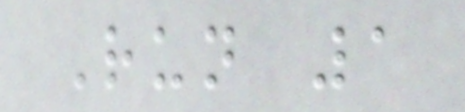Run 1
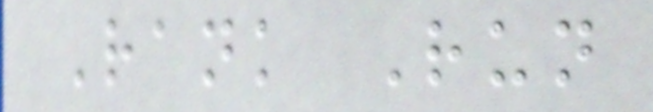Rank Run
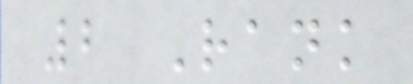2 Rank
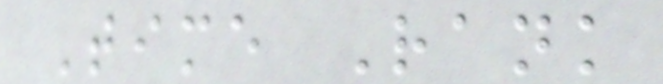Time Rank
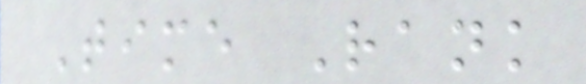Time Rank
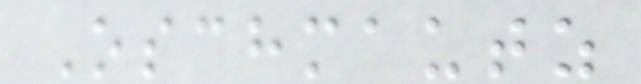Oschmautz
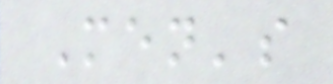Men's
